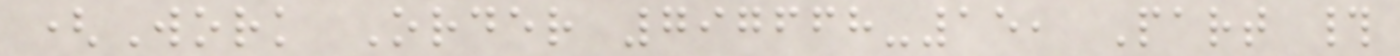(Work Order 797668-15, Part #
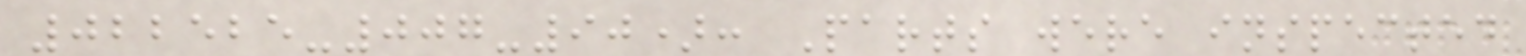022525-007-90): Parts were inspected
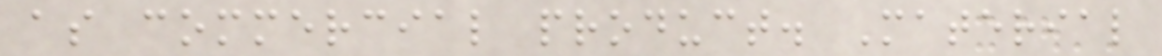as commercial product. Material
